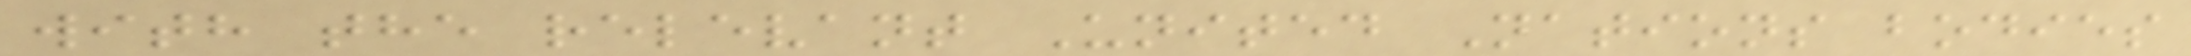with the relevant United Nations bodies
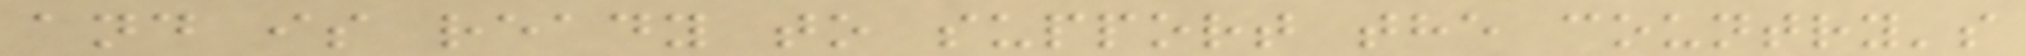and is ready to support the country's
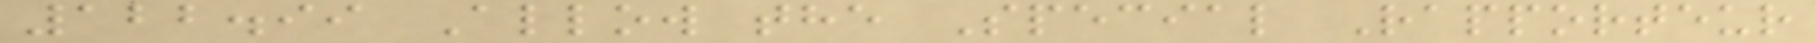122.99 Allow the Special Rapporteur
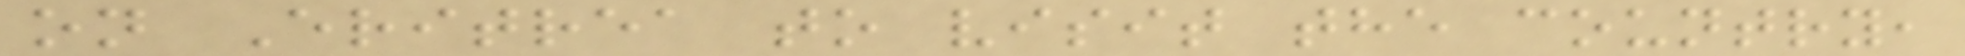on Eritrea to visit the country,
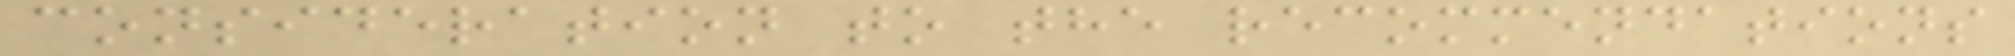consideration to the recommendations
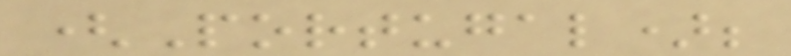(Portugal);
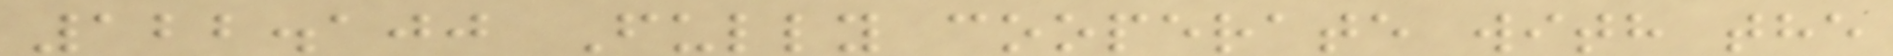122.100 Fully cooperate with the
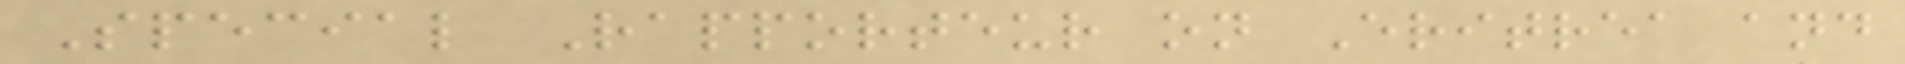Special Rapporteur on Eritrea and
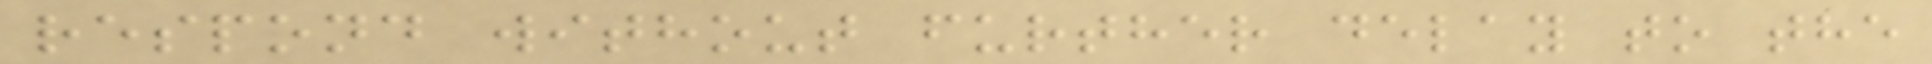respond without further delay to the
